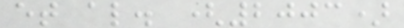et al. (2003)
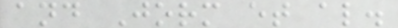and Jorm et al.
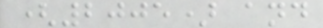(2005) and
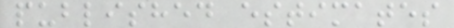published estimates
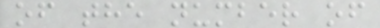of the number of
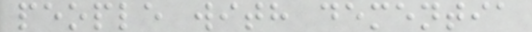people with dementia
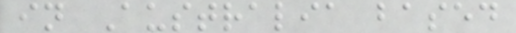in Australia based
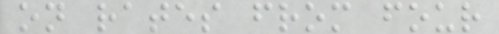on rates from four
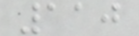110
